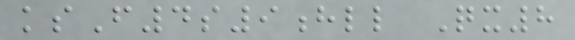ksF4s9hll Qx8
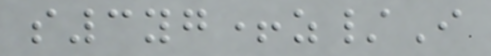s3yg+z/I
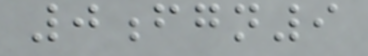0fgn9
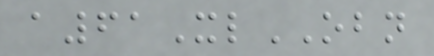a61XlOBN
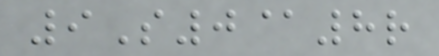9S0@8r
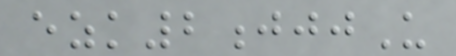ezk2jjjU
